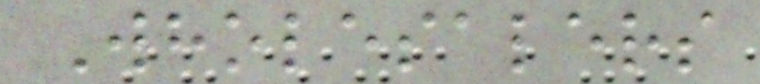Wholesalers
